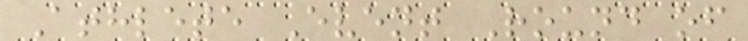Athlete Event Round of
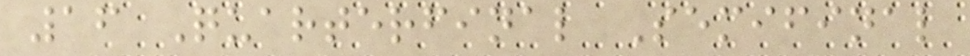16 Quarterfinal Semifinal
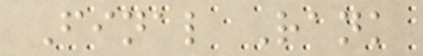Final Rank
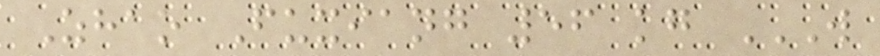Zhao Fuxiang 56 kg W
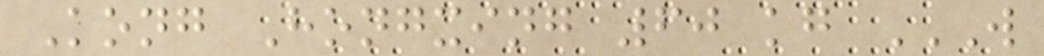Kong Hongxing 60 kg W
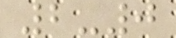2-0
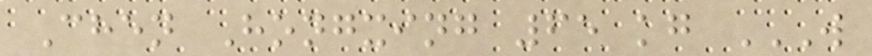Chen Hongxing 65 kg W
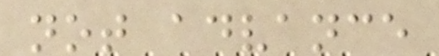not advance
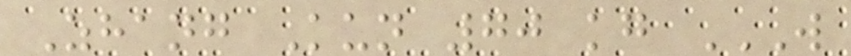Zhang Kun 70 kg W
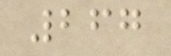267
